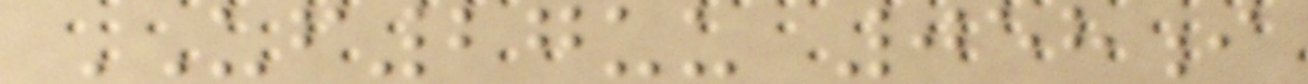UF27uu 058i
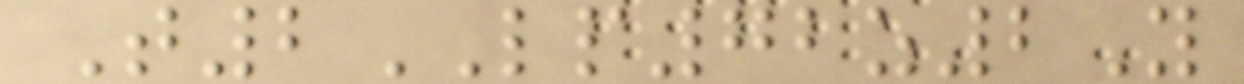T2LP72z2Y
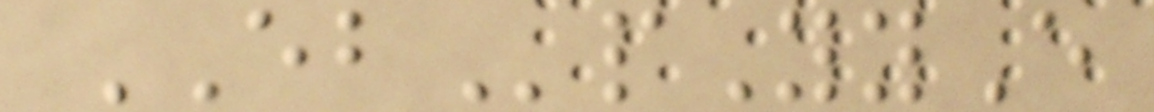EBpYyE
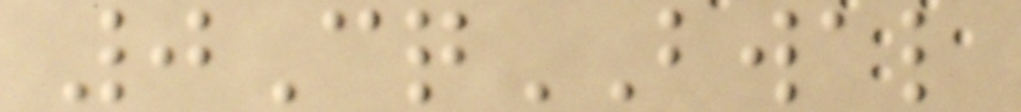0CqBWAL
